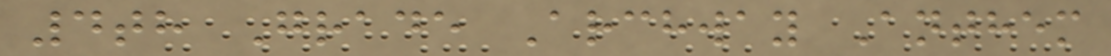4th Grade Archway Anthem
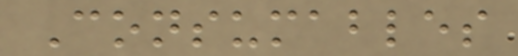Consumables
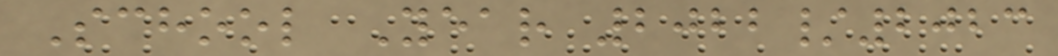School Year 2022/2023
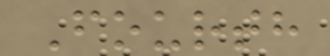Fourth
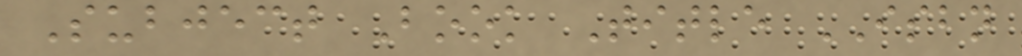Subject Book Title ISBN
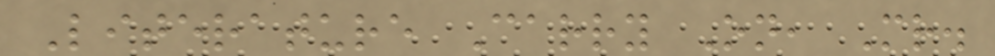Literature Carry On, Mr.
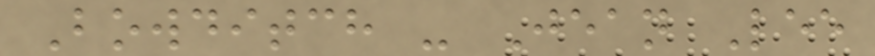Bowditch - Jean Lee
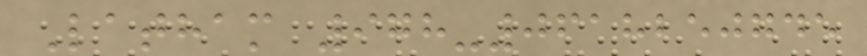Latham 978-0618250745
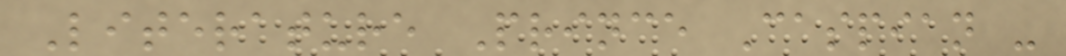Literature Prince Caspian -
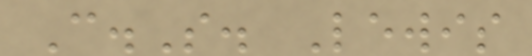C.S. Lewis
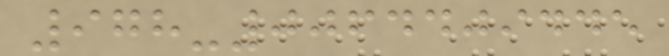978-0064409445
